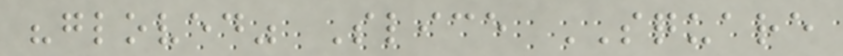"gloved" Slice SQUARE
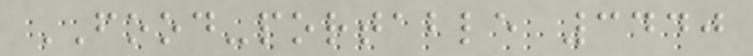FOOD-portable 3440
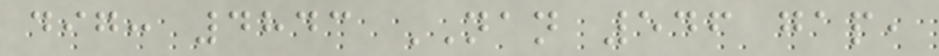dig: 4843 NAN 546 gap,
